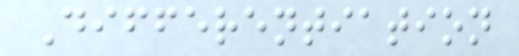Differentiation
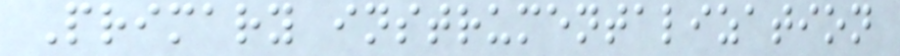Primary instrumentalization
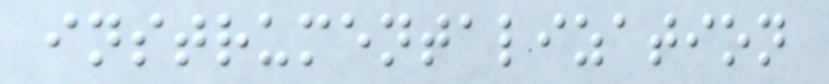instrumentalization
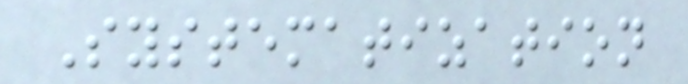Systematization
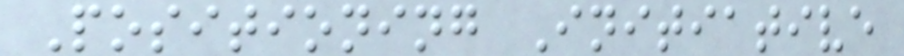Positioning Initiative
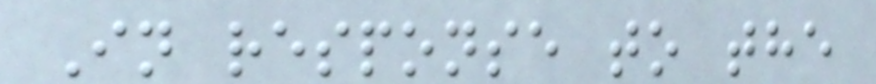In response to the
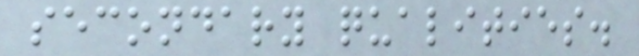secondary qualities.
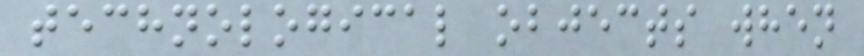technological objects when
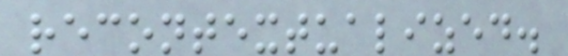recontextualized.
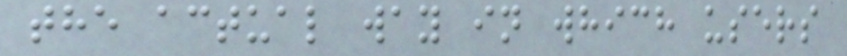the actual way in which users
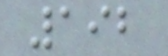192
